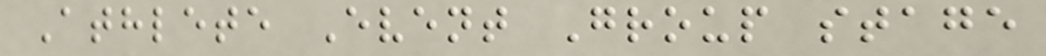Athlete Event Group stage
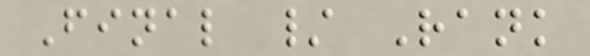Final / Rank
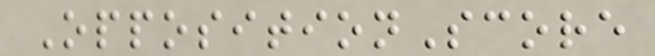OppositionScore
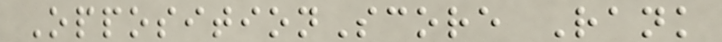OppositionScore Rank
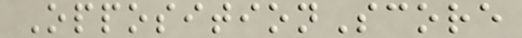OppositionScore
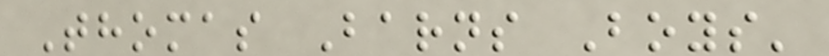Thomas Barns Boys'
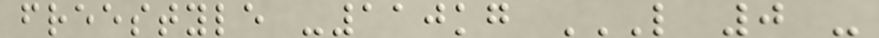freestyle -110kg L 0 -
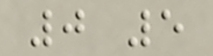0 5
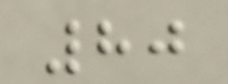80
